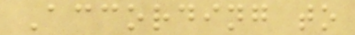According to
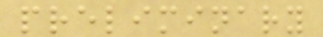preliminary
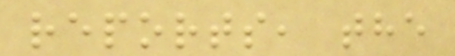reports, the
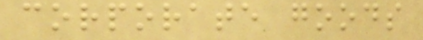corporate goods
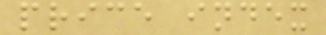price index
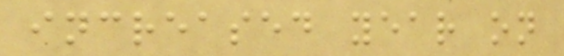increased year on
